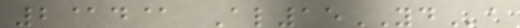2@d@ Al15YDa
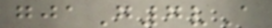gjaG7vA
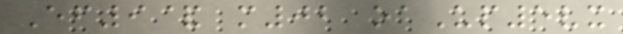Ef9& m02 oaUp5vx
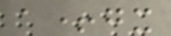a+gx
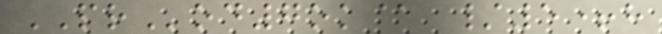PRod7ok@ /5+h
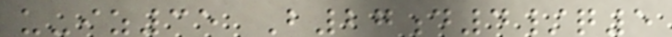u-iz35 B27d4/q5
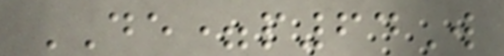DE=p64W
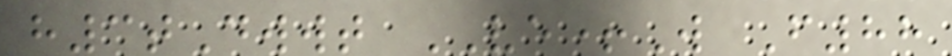h3tDwwt VE+W F88
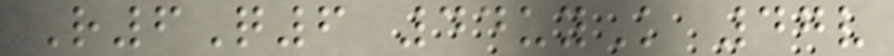R6Q6 44uyK 47v
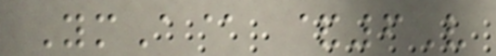YmA@ &6V
